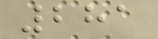281
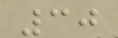30
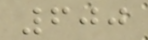600
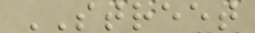STREET
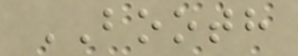BOOTH
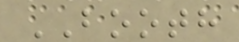BOOTH
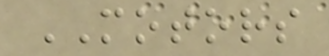MOTORS
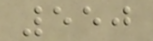550
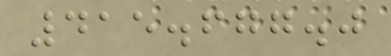415.677.0
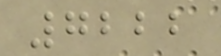7222
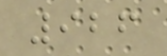926
